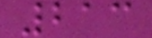213
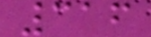316
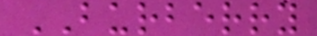BURBERRY
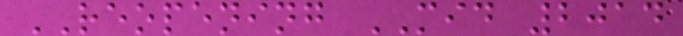REOPENING MID 2014
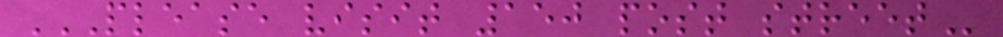PLEASE VISIT 150 POST STREET
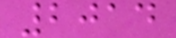2014
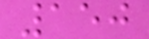150
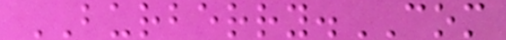BURBERRY.COM
